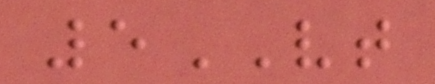5VT
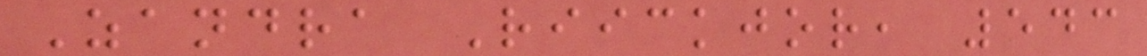Zandra Riickjor, 543
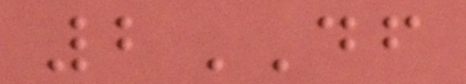2DF
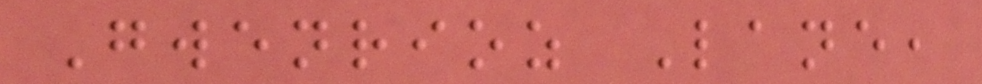Gwenrioz Lane,
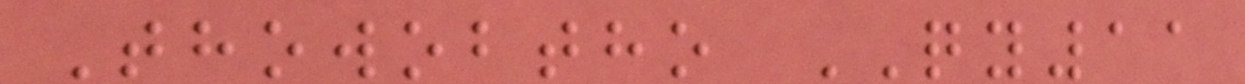Thowobtho QY11
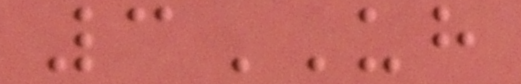3UH
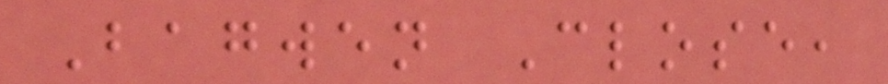Bagwen Close,
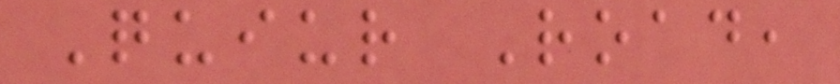Quiur Road,
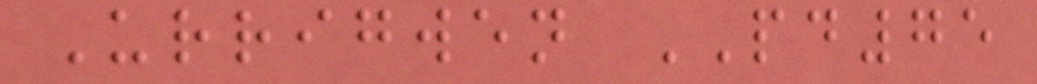Urrigwen PD75
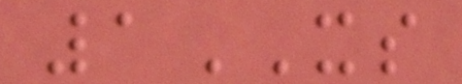1XS
